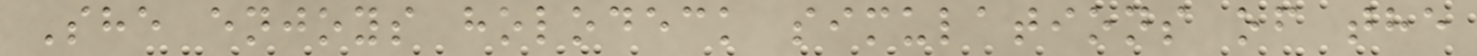She enjoys holodeck simulations of the
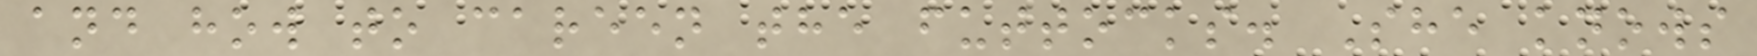and how to careen the futtocks. She knows
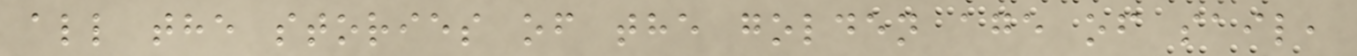all the stories of the golden age of sail,
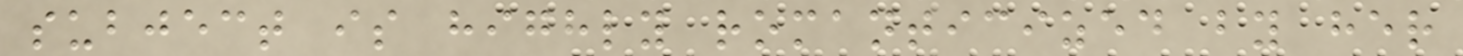subject is highly romanticized by her
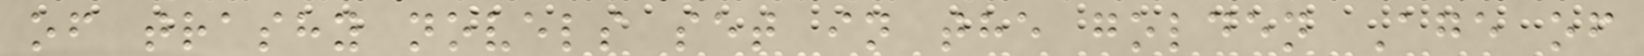of trashy novels set in the golden Age of
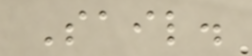Sail.
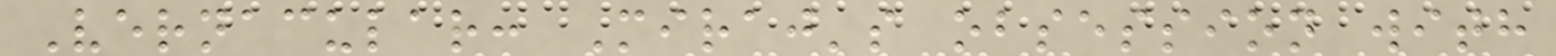Vernacular: Miraj's obsession with
